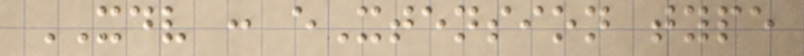XDV : eXtension type
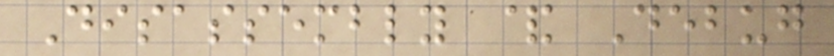Disassembly & Debug
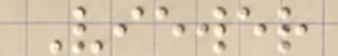Viewer
